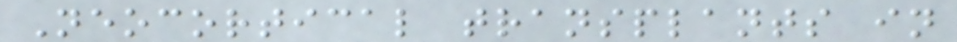Neocortical transplants in
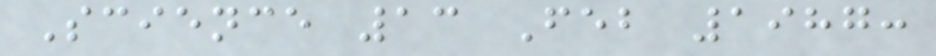Science 13 Feb 1987:
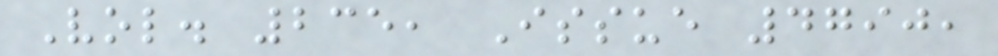Vol. 235, Issue 4790,
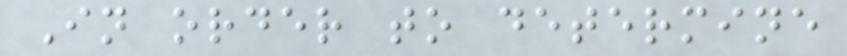In order to determine
